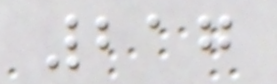217
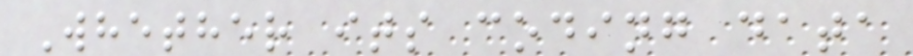Whether its coding data
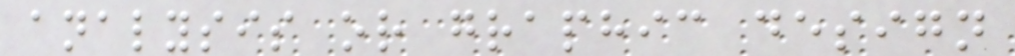analysis or graphic design
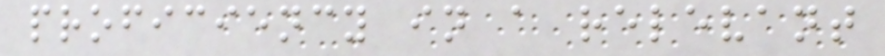proficiency in a relevant
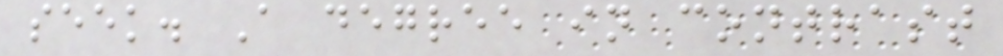seek. A degree in contrast
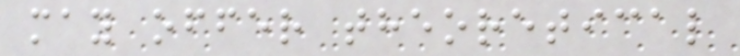may offer theoretical
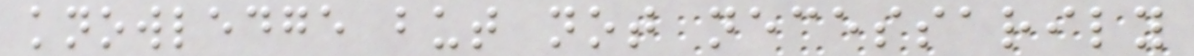knowledge but not necessarily
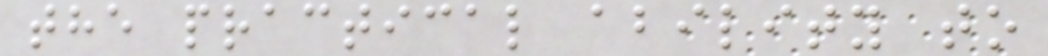the practical ability to
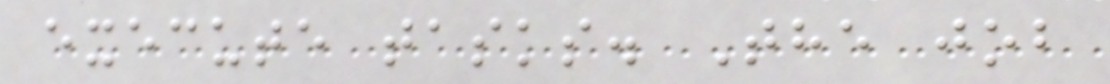execute tasks. The job
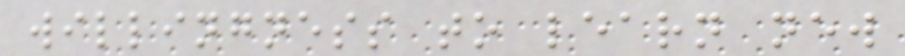willingness to learn new
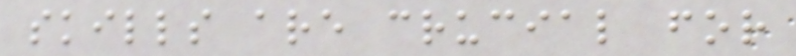skills are crucial for
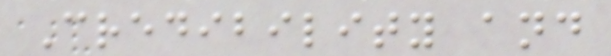Credibility and
